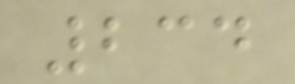234
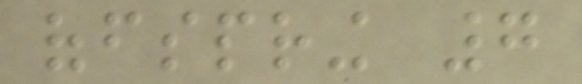offspring 7
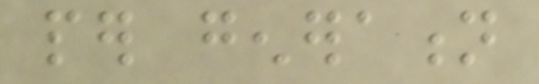per generation
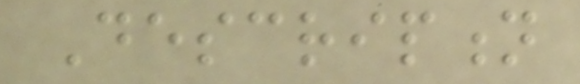Description
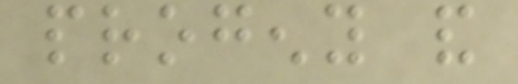progeny and
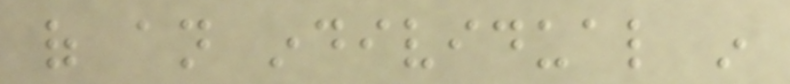of an individual in
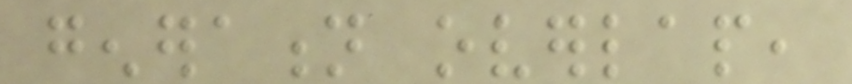generation overlap,
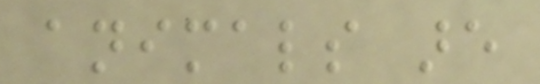animals are
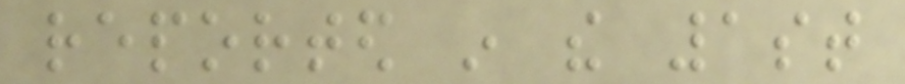reported in the 1st
